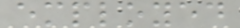employed
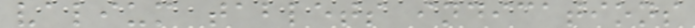valium tablets indications
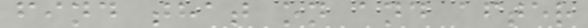find that on and after
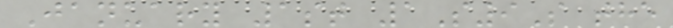January 1st 1S9S the
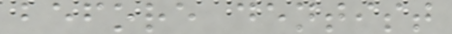before dentist
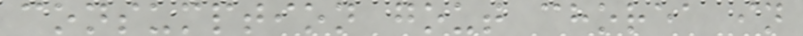consumption gout chorea in
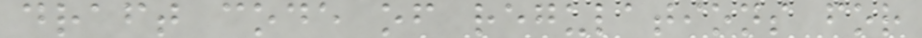draft code of regulations for
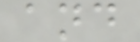and
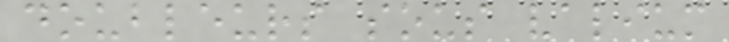doubleurs sous valium
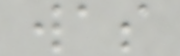was
